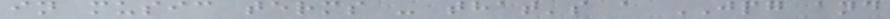in music terms - that's a JPG and
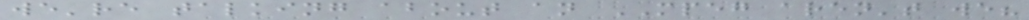we're talking about an MPEG aren't we?
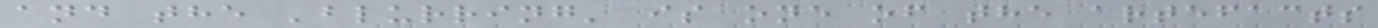and the 'blurring' is one of the artefacts
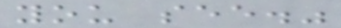you see."
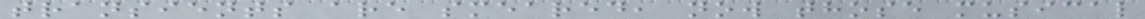transients are smeared, now those musical
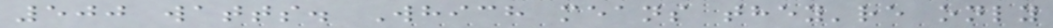500 watts. Which means they're only
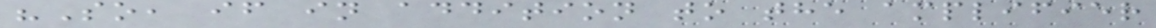"So, if in addition to the amplifier
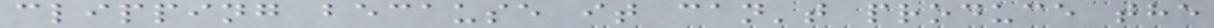clipping because it can't produce the
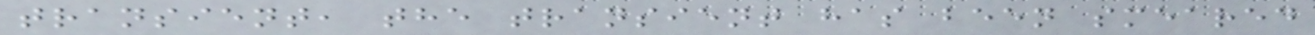transient, the transient has been smeared
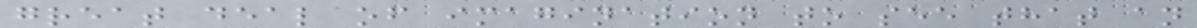great deal of imagination to see that an
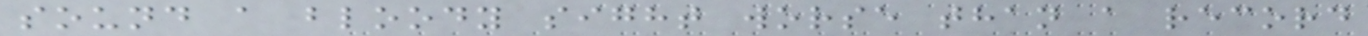sound a bloody sight worse than a record
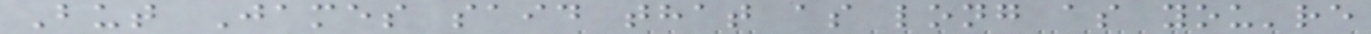But James said that as long as you're
